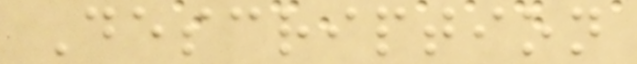Description
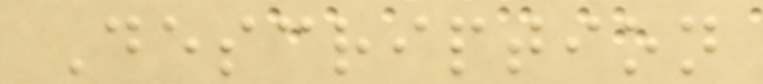Description
